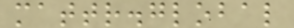mattr.global
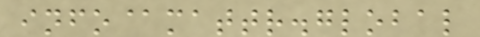info@mattr.global
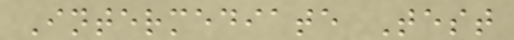Intermediate Test
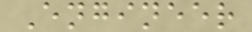Engineer
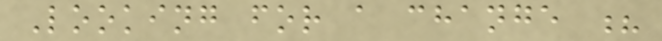Looking for a change ?
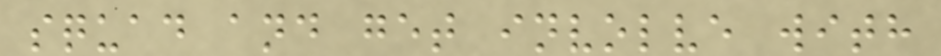squad and get involve with
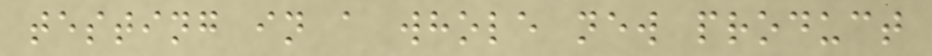testing in a whole new product
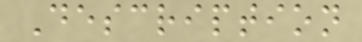Description
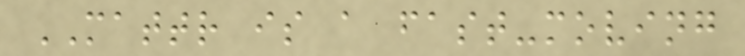MATTR is a fast-moving
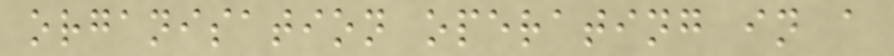organisation operating in a
